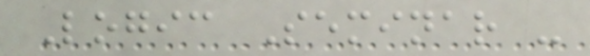Logic Seminar -
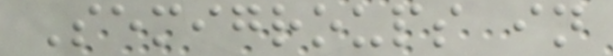Semigroups in
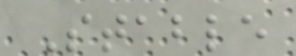Stable
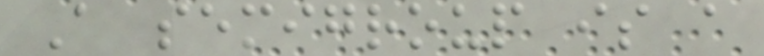A semigroup is a
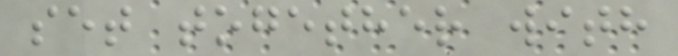set together with
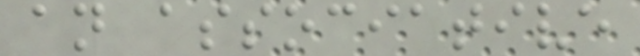an associative
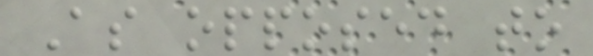As opposed to
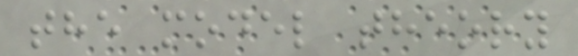the model theory
